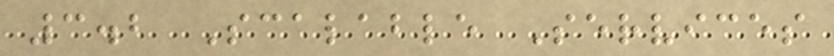3.2 Scalable Services
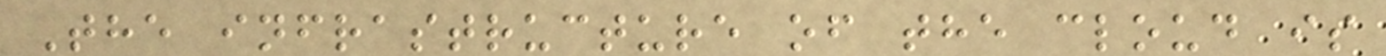The infrastructure of the cloud is
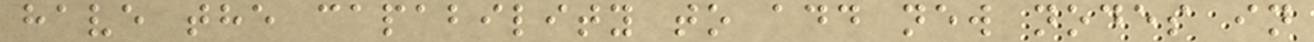have the capability to add new nodes in
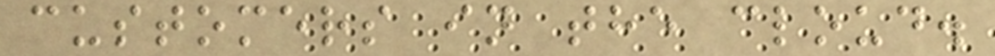customers in the cloud.
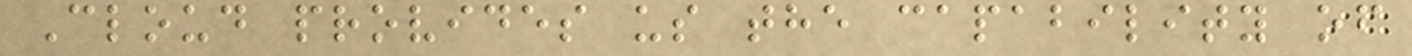Cloud provides us the capability of
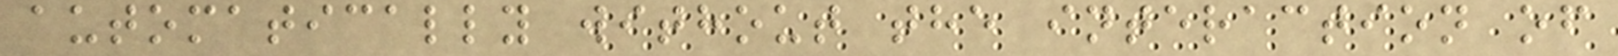automatically without the interaction of
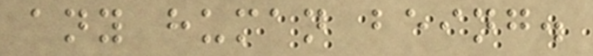any human being.
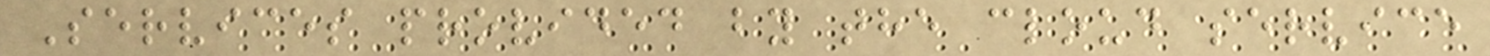Services provided by the cloud service
